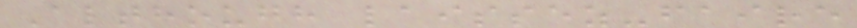Although laissez-faire
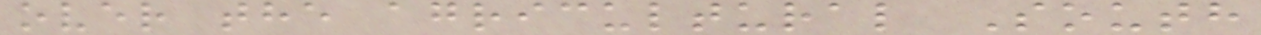over the agricultural South
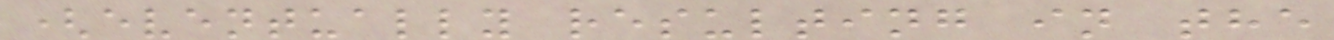(eventually resulting in the
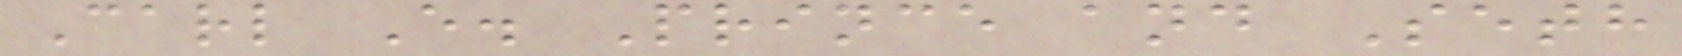Carl E. Prince and Seth
